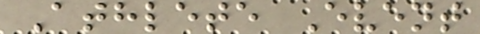Athlete Event
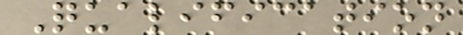Qualification
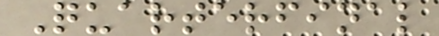Quarterfinal
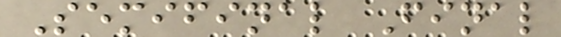Semifinal Final
